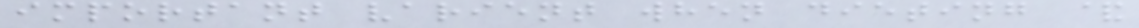important varient when dieting &
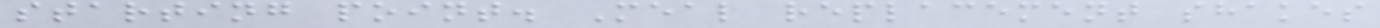starting point. Meal replacement shakes
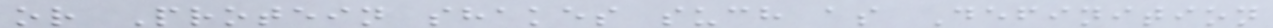or Protein shakes such as Definition
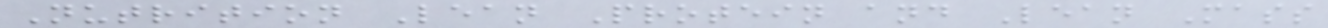Nutrition Lean Protein and Lean Mass
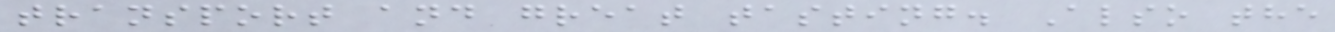transport and great tasting. Also the
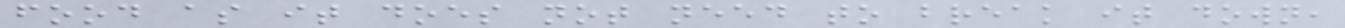food as it does not need to break it down,
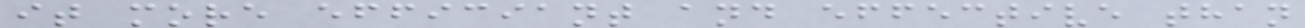it more efficiant and effective than
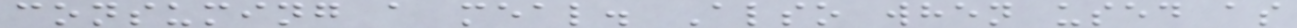consuming a meal. Also when used as
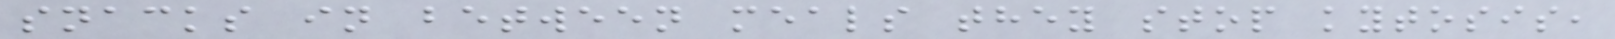snacks in between meals they stop kytosis,
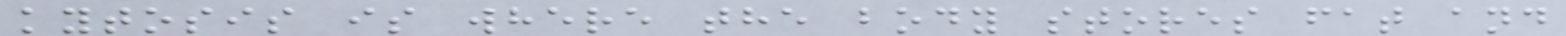kytosis is where the body stores fat and
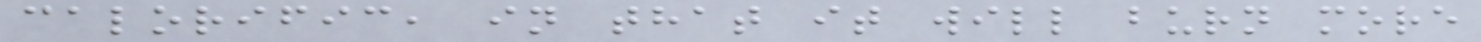calorific, in that it will burn more
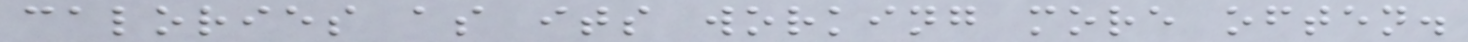calories as its working more often.
